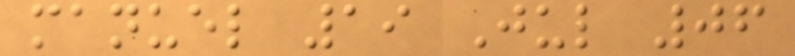manuel 19 Jul 06
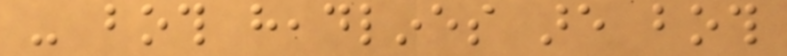- both headlines are both
